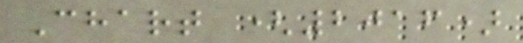Chart (2016)
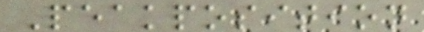Peakposition
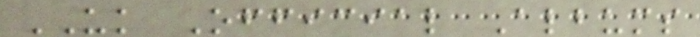UK Official Albums
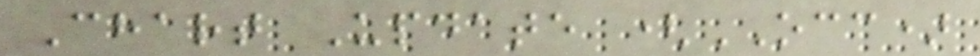Chart Update (OCC)
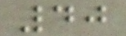40
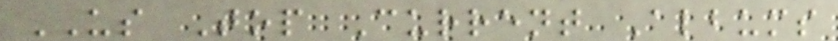US Top Current Albums
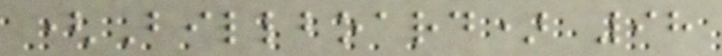(Billboard) 98
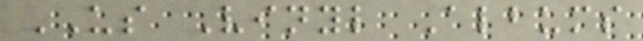US Vinyl Albums
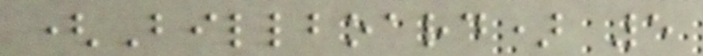(Billboard) 5
